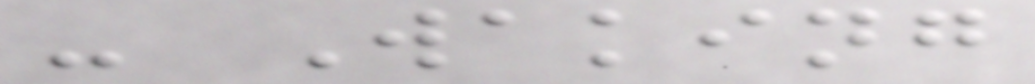- Waking
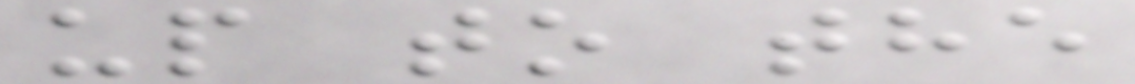up to the
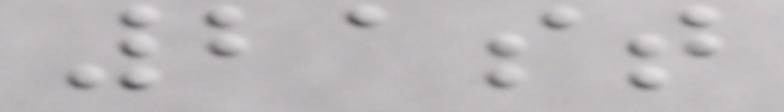21st
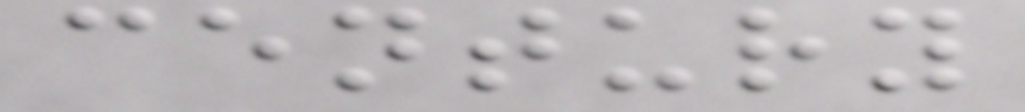century
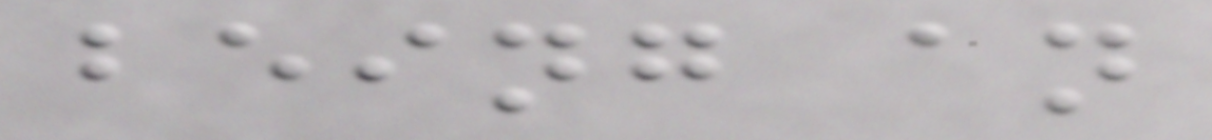being an
